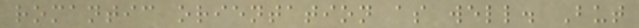romantic orientation as well. But
